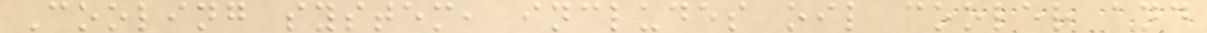Cooling system, includes oil cooler and
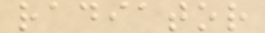radiator
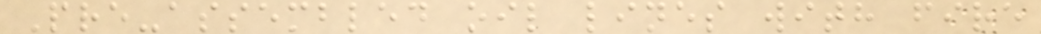Pre-assembled oil lines with fire
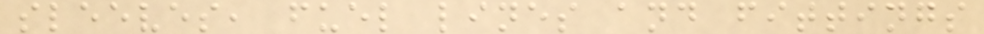sleeves, fuel lines and fittings
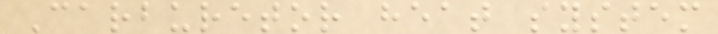Carburetor heat system
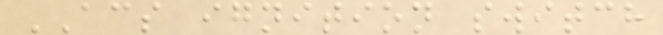ACS ignition switch
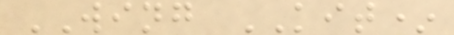WING KIT*
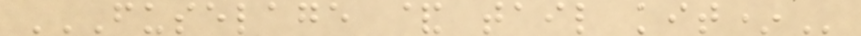FUSELAGE & TAIL KIT*
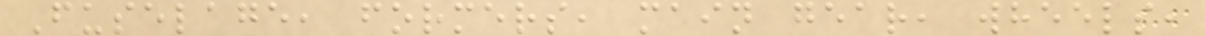Fuselage, formers, main gear, wheels,
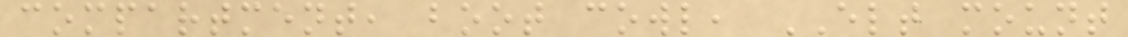compartment, boot cowl, ELT mount
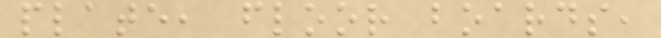plate, floor boards,
